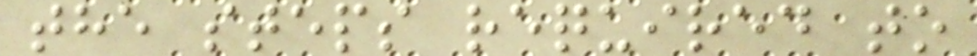the steps required to
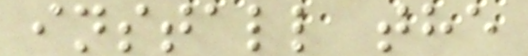install the
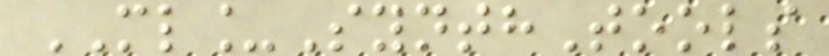ML_SynthTools
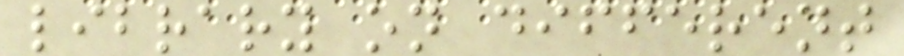library on different
